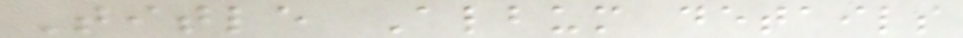Title Album details
